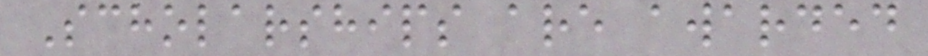Scholarships are awarded
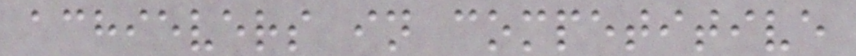achievers in competitive
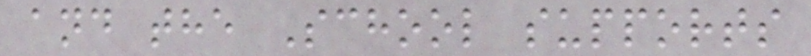and the School supports
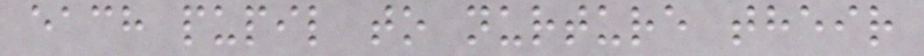each pupil to nurture their
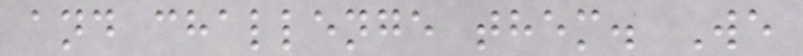and challenge them. We
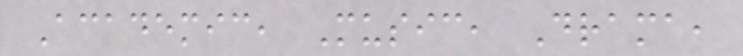Academic, Music, Drama,
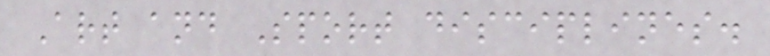Art and Sport disciplines.
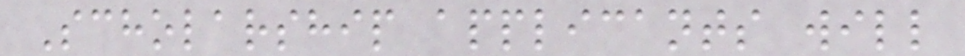Scholarship applicants will
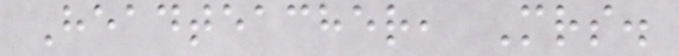Headteacher, Mrs.
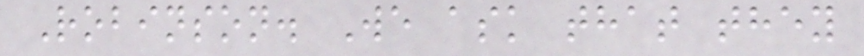Robinson. We ask that they
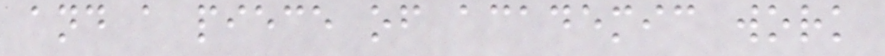and a piece of academic work
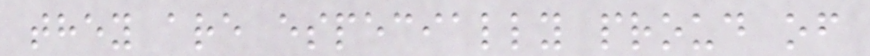they are especially proud of
